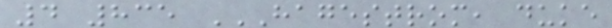4 835 HAGESTROM, DUKE
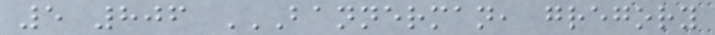5 806 BANNERMAN, GREGORY
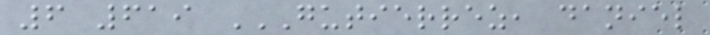6 619 GUTIERREZ, DANIEL
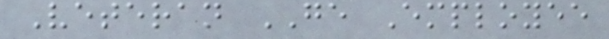Veteran GE Employee
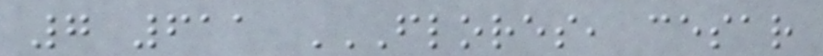7 611 FLORES, CESAR
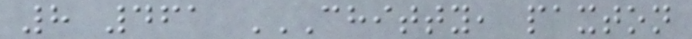8 461 CHITTY, PAXTON
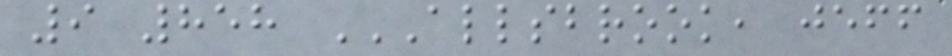9 858 ALLSBROOK, JEFF
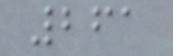261
